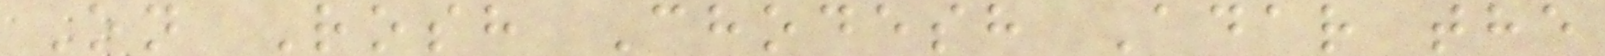On Rosh Chodesh Adar the
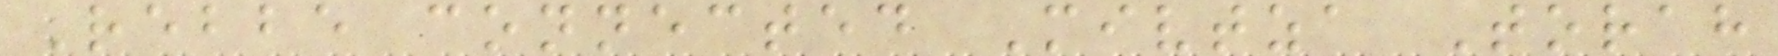Rebbe connected Mivtza Torah
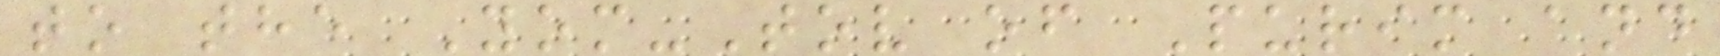to the Yom-Tov of Purim and
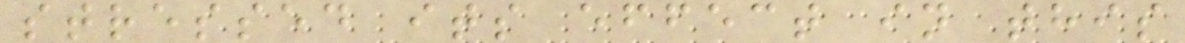stressed its effect in this
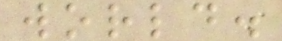world.
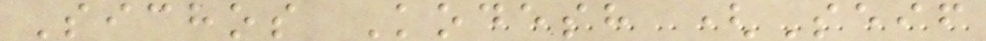Sichos Kodesh (Seif
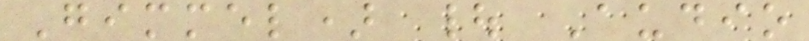Gimmel) | Audio
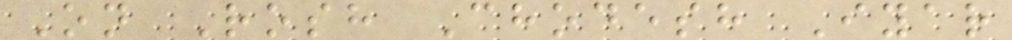On Rosh Chodesh Iyar
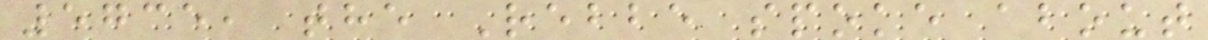5735, the Rebbe spoke about
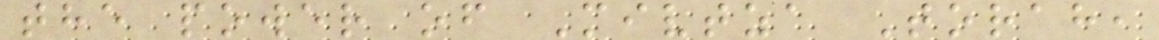the power of Mivtza Torah,
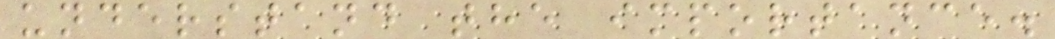understand the importance.
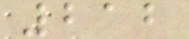212
